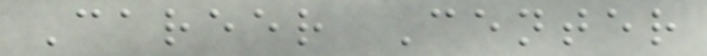Career Center
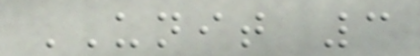UNIT 3
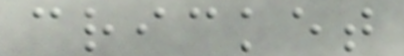cricket
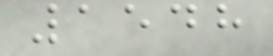1548
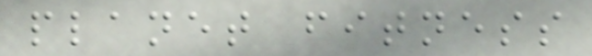planet fitness
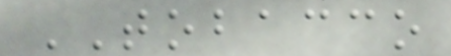TOBACCO
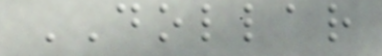DOLLAR
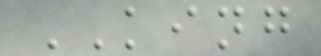KING
